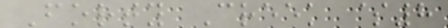Forty Creek $8
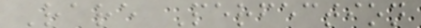Rare Perfection
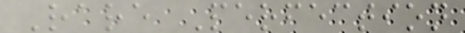Rare Perfection
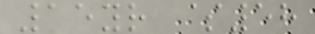15yr $58
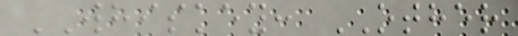WHISKEY: OTHER
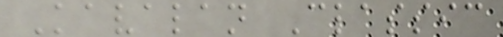Kavalan Classic
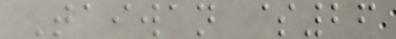Taiwan $26
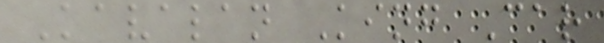Kavalan King Car
